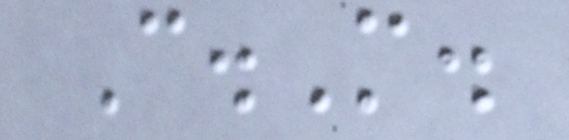C.M.
